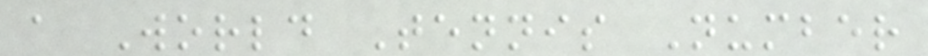a World Tennis Number
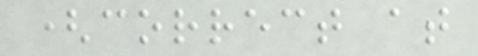(correct at
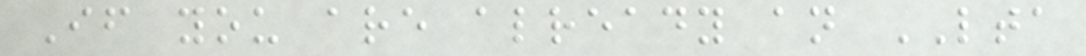If you are already an LTA
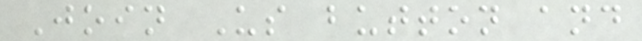Join Us button and
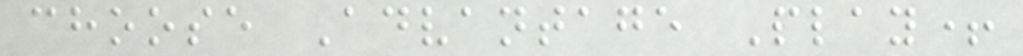choose Advantage Play+
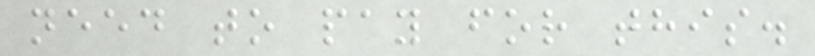need to pay for this.
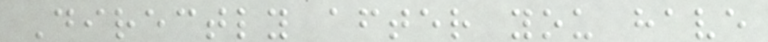Directly after you have
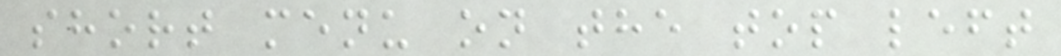short menu on the top left
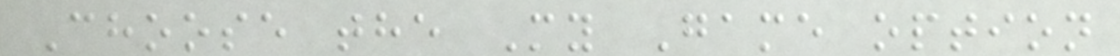Choose the My Game option
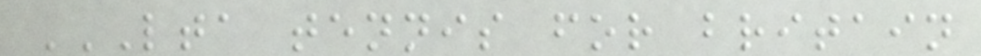LTA TENNIS FOR BRITAIN
